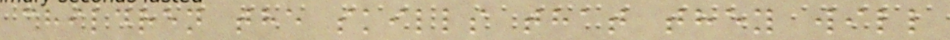children the skills that they will
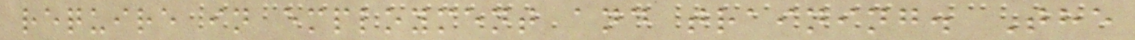require in employment and training. The
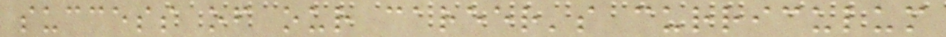success of our career's curriculum
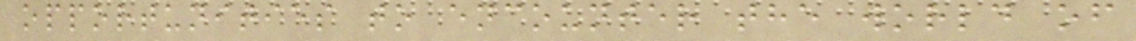opportunities to encounter the world of
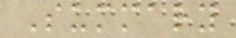Summary
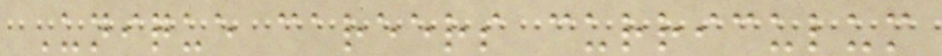Unique careers curriculum
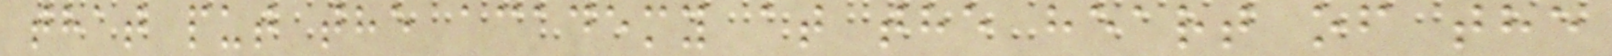that put the academy at the heart of the
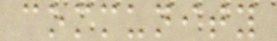community
